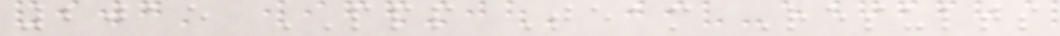2015 PPP Team Results
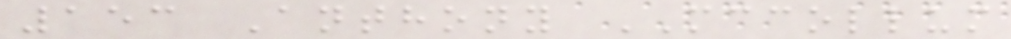153 Anthony MCCOLLUM
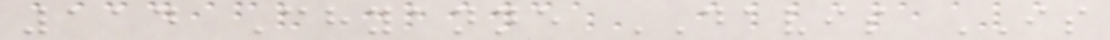114 Chyanne DAVIS IS
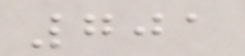701
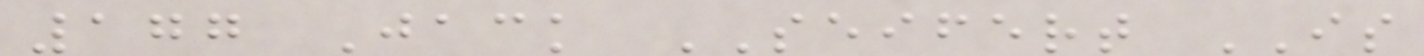177 Jack SEIFERT IS
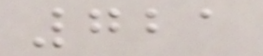721
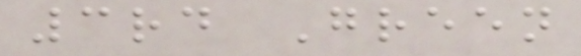3rd Green
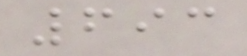693
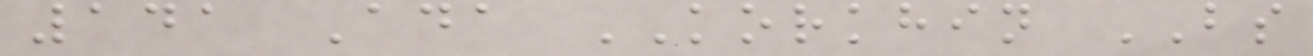141 Ada KORKHIN BS
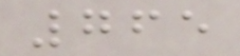765
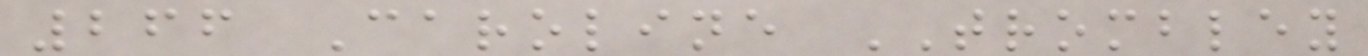266 Caroline TROMBLEY
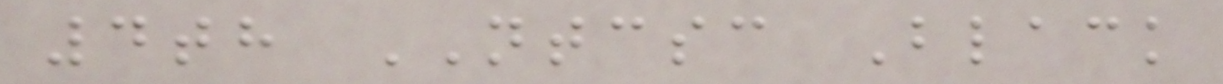4th NTCSC Black
